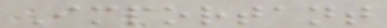Important
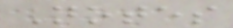Notes
